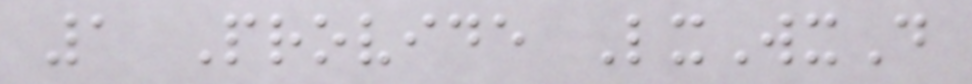1 Provide LxWxD
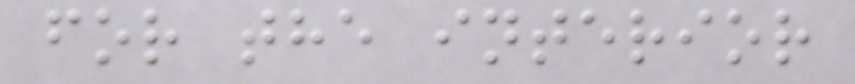for the interior
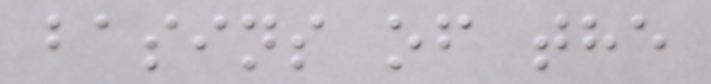basins of the
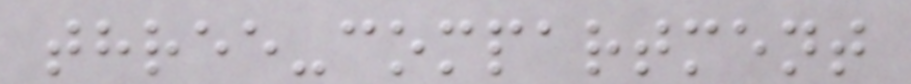three-compartment
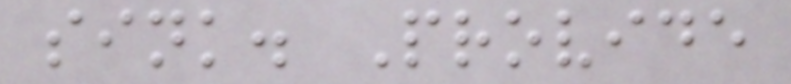sink. Provide
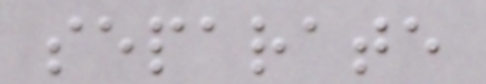separate
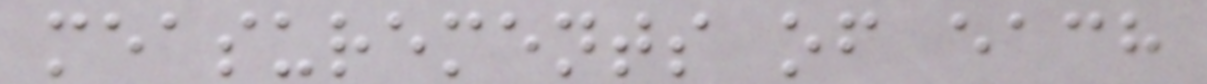measurements of each
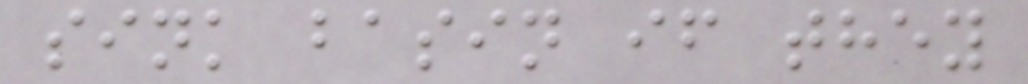sink basin if they
